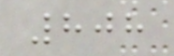808
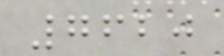7620
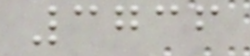3736
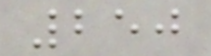250
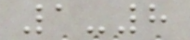1-8
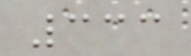333
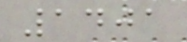1401
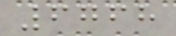6768
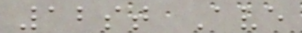12st Ave
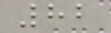82
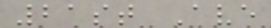21st Ave
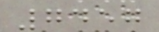7457
